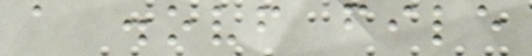a .ovf file
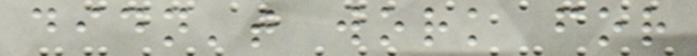didn't work for
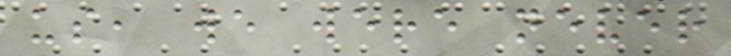us, we were never
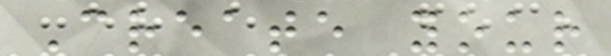Create your
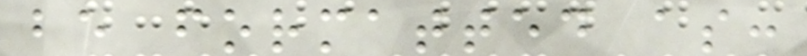be formatted as:
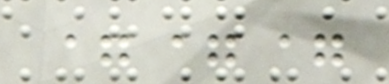===
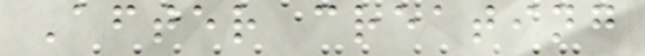After creating
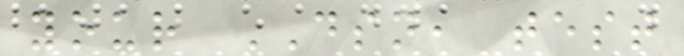your DSN, test
